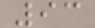93
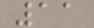11
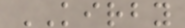KIRBY
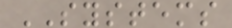SYSTEMS
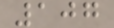107
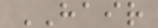HAIR
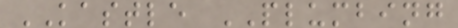KASTLE PLUMBING
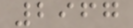2967
